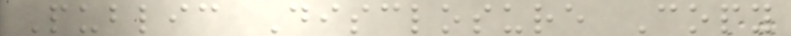Public Disclosure Copy
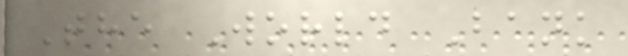The World Bank
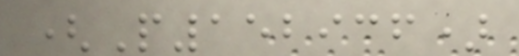(P152936)
